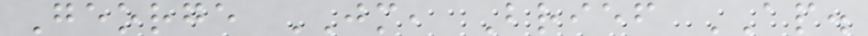George JM, Brief AP.
